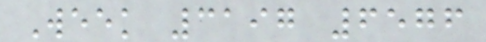Week 3197 6576
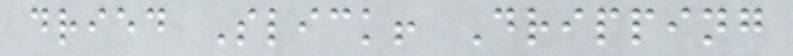dried Slick! Dripping
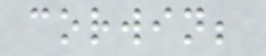corwin;
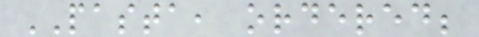PASTA, ordered;
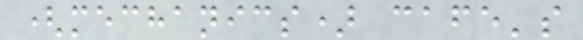(mechanics) cafe's
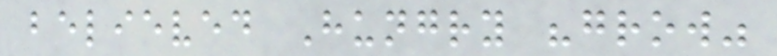believed Hungry "grow"
